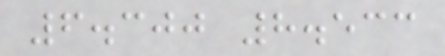6.300 8.533
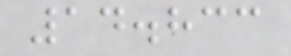14.833
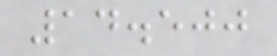14.500
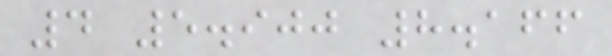4 5.900 8.166
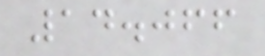14.066
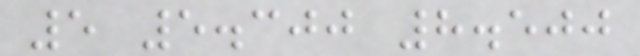5 5.300 8.500
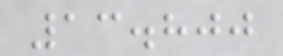13.800
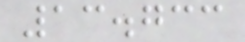13.733
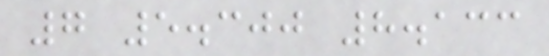7 5.300 8.133
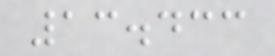13.433
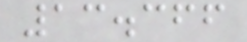13.366
